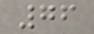76
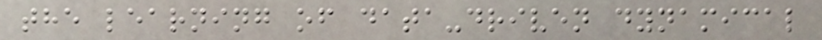the learning of data-driven dynamical
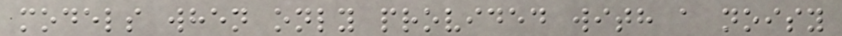models when only provided with a noisy
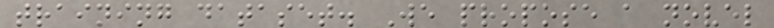training dataset. We propose a novel
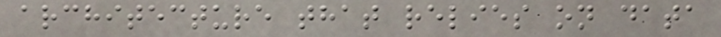architecture that relies on data
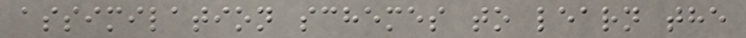assimilation schemes to learn the
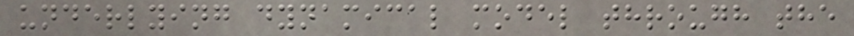underlying dynamical model through the
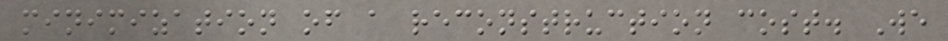minimization of a reconstruction cost. We
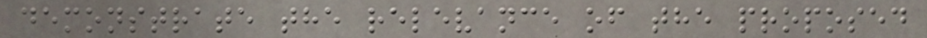demonstrate the relevance of the proposed
